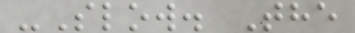-Slow. The
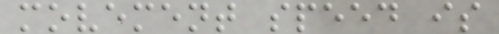movement speed is
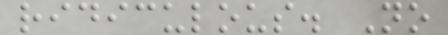ridiculous. No
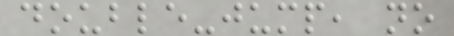double-jump, no
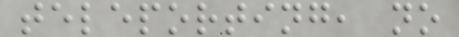teleporting, no
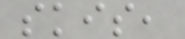skis,
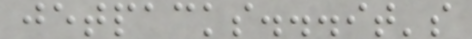jetpacks...it's
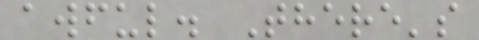awful. There's
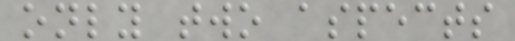only two aspects
